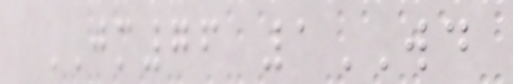JM76 1WD
